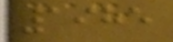1985
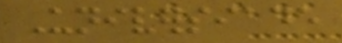Universiade
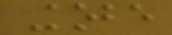Kobe
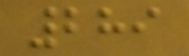289
